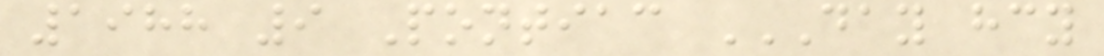1988 9 Pontiac DAY HCY
